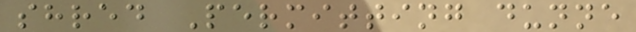shred Permitting dunne
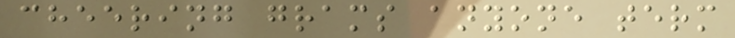cheering grams anyone term
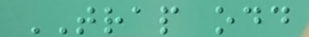TRAP odd
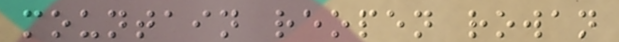mountain reopen rowan
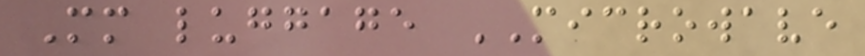Mm luggage MICROWAVE
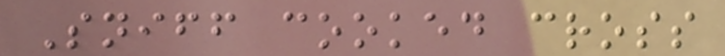Sniff cooked cross
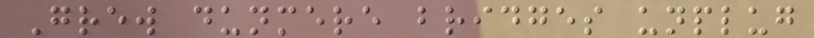Grew dunmere bridges unplug
